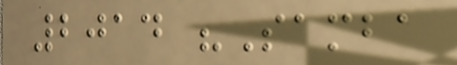2014 "Samba
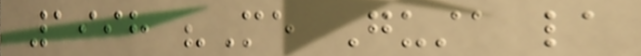1998 "Me Gusta la
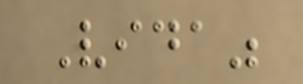Vida"
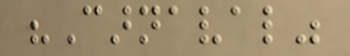"Carnaval"
